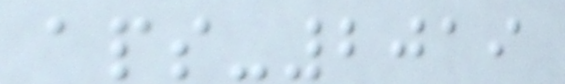aps-2019
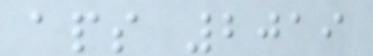aps 2019
